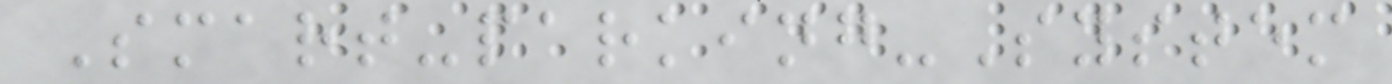Smart-parking-System
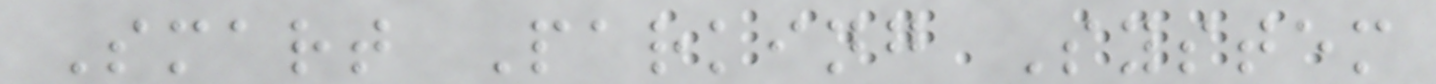Smart Parking System
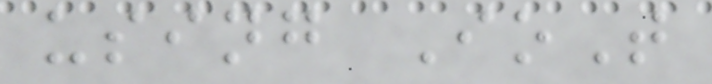using IoT
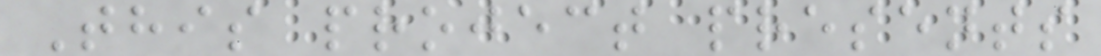This project presents
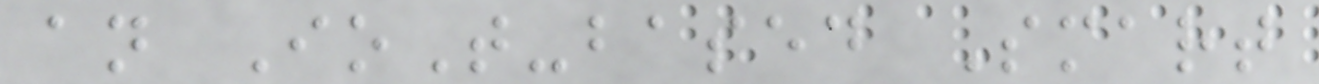an IoT-based Smart
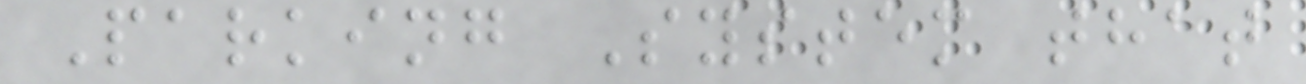Parking System that
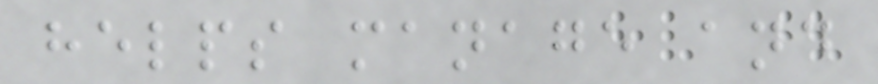helps manage and
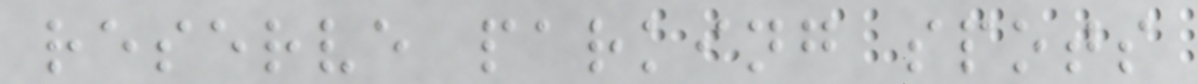reserve parking spots
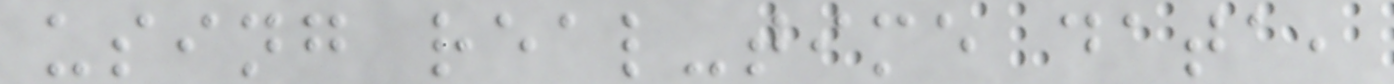using real-time data,
